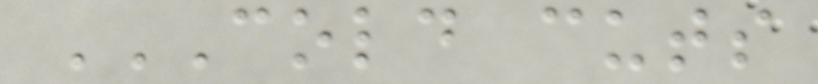COLD CUTS
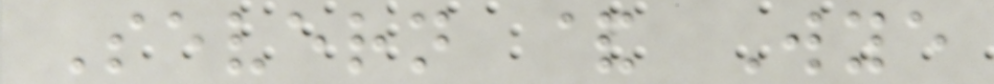Severn & Wye
